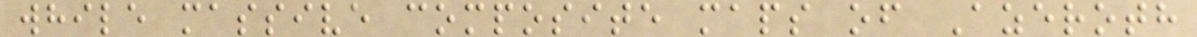while massive composite maps of Azeroth
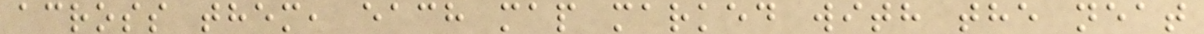across them, each map marked with the neat
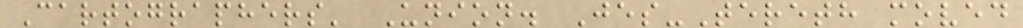Cartographers' Union. Jes-Tereth moved
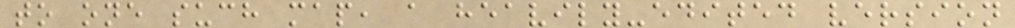to one such map, a heavily-edited version
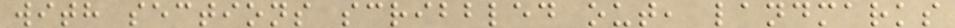with sections scribbled out, landmarks
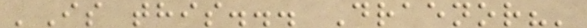'Is this... Draenor?'
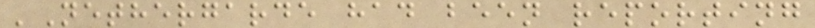'Nethergarde had been reporting
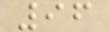96
